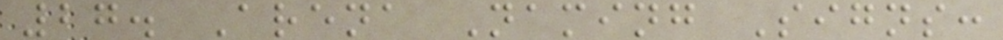27. Arena Naming Signs:
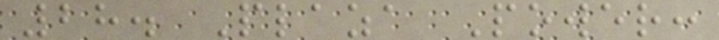28. Plaza Power:
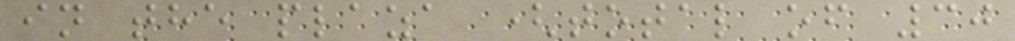in the plaza (total of 30
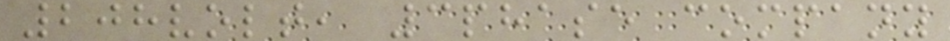208volt, 3phase company
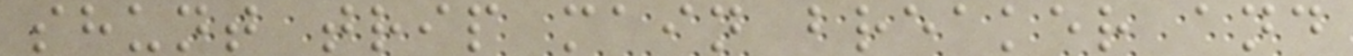shunt trip main breaker and
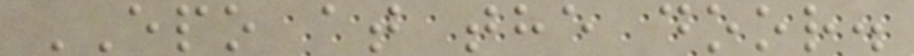EPO at the door.
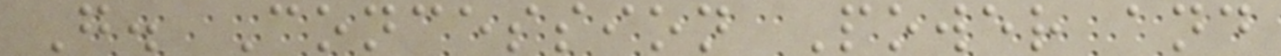G. Concession Power and
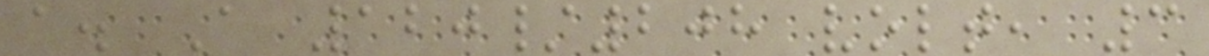a. A 120/208 volt, 3
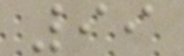99
